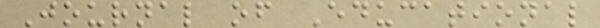Journal of Educational
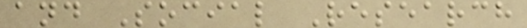and Social Research
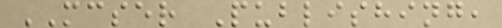MCSER Publishing,
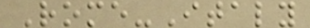Rome-Italy
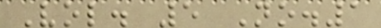Vol. 5 No.1
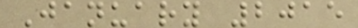January 2015
